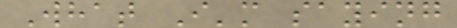What I'm saying
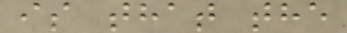is that the
